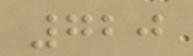720
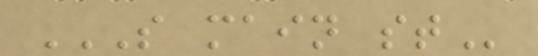S MAIN ST
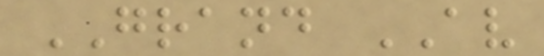GRAND AV
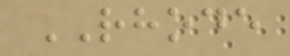RHODE
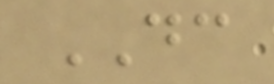DC
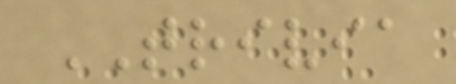TRIVIA
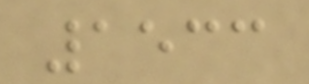1533
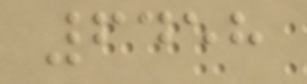6458
